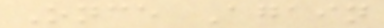Once Again
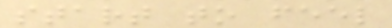start to feel
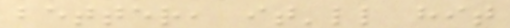better, it'll hit
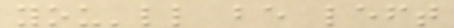you'll be left
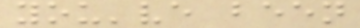you've been
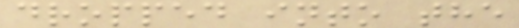dropped into the
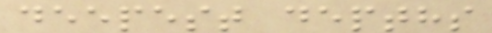deepest depths
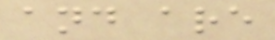and are
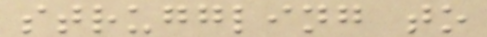struggling to
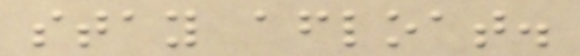stay afloat.
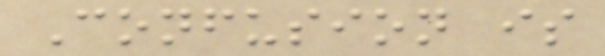Confusion is
